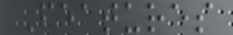Features
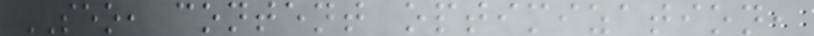SEO, content optimization,
